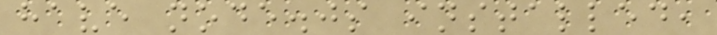have node.js installed,
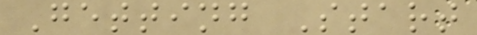Getting Start
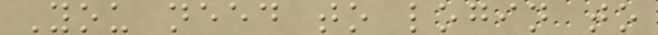You need to login to
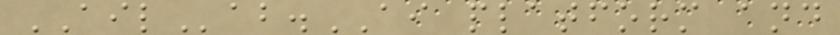AILab.AI platform and
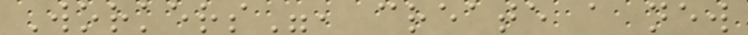Workers", create a new
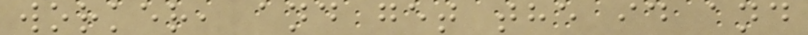worker, and get the id and
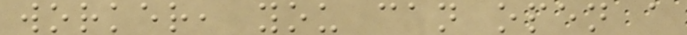worker, you can open a
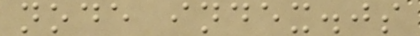node index.js
